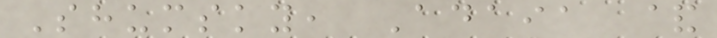Shumsky, Adaia &
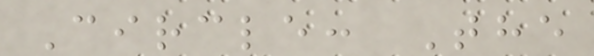Circle: The
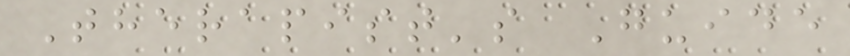Therapist's Guide
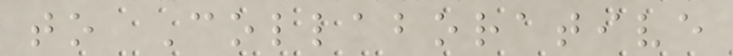to Collaborative
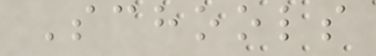Schools
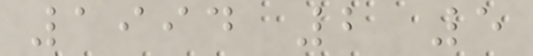1994 2 5
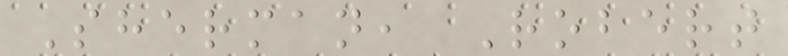Sherman, Robert
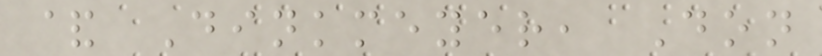& Dinkmeyer, Don
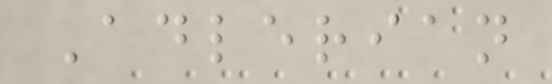Adlerian
